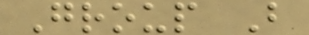Group B
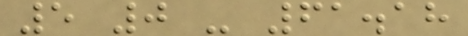5 0 - 61.18
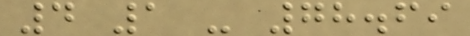4 1 - 78.69
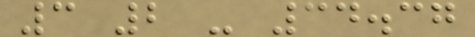3 2 - 34.37
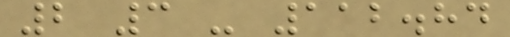2 3 - 112.84
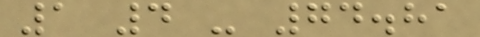1 4 - 74.81
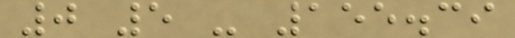0 5 - 155.39
